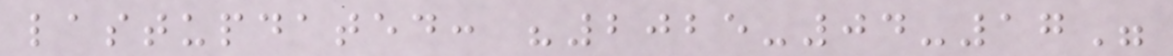lastupdated: "2025-04-17"
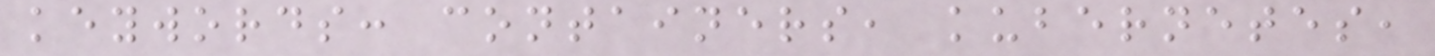keywords: containers, kubernetes,
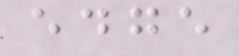edge
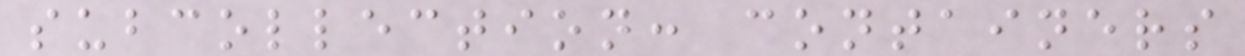subcollection: containers
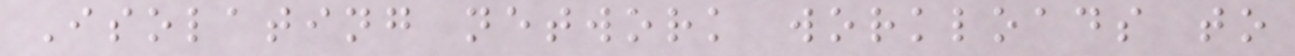Isolating network workloads to
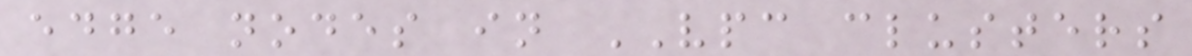edge nodes in VPC clusters
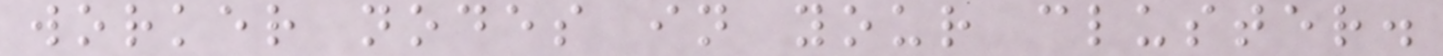worker nodes in your cluster.
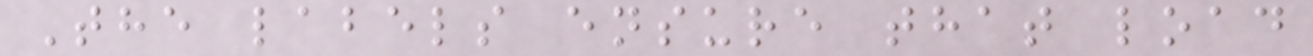The labels ensure that load
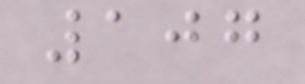107
